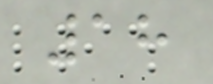18
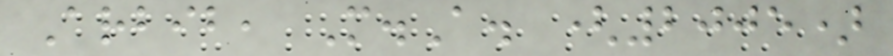Arbib, M.A. (2005)
